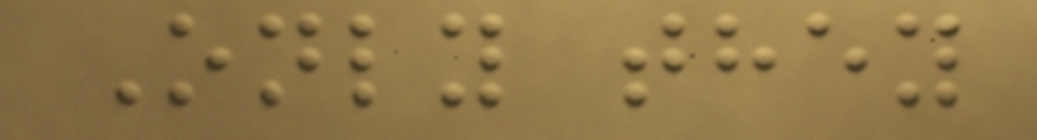Only they
